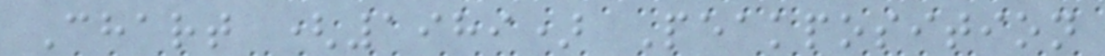Chart (1989) Peakposition
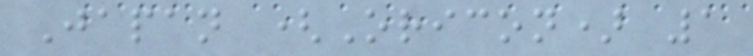Japan (Oricon) 1
